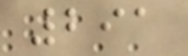291
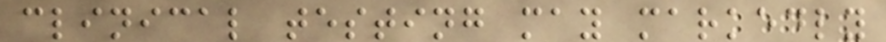clinical testing may markedly
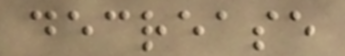decrease
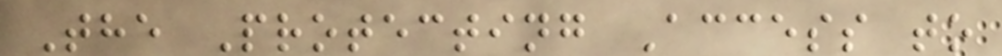The Protecting Access to
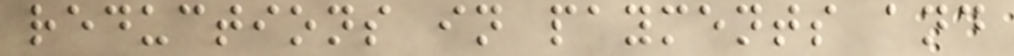reductions in payments and
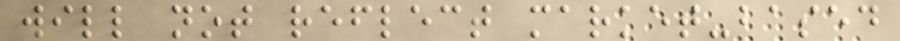will not reflect market-based
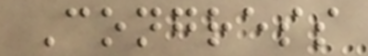Congress
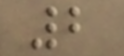2
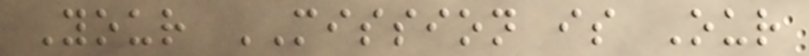Your MISSION is Our
